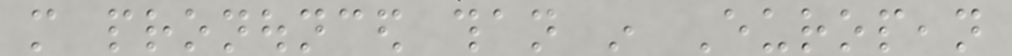more pronounced than in European
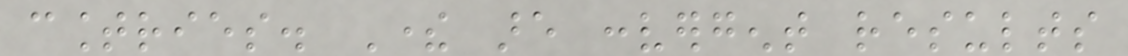countries. There are convergent results
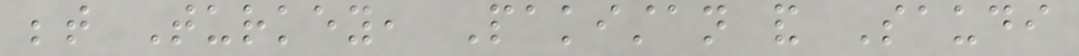between Turkey, Pakistan and Saudi
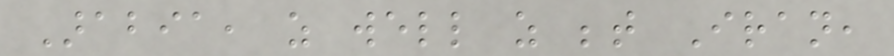Arabia, as well as between Iran,
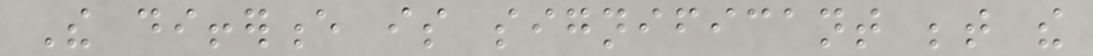The difference is significant between the
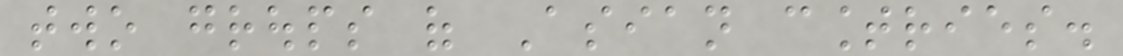two groups of Asian countries.
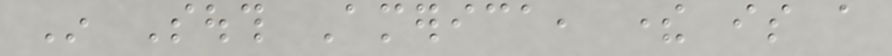In South America, there is a
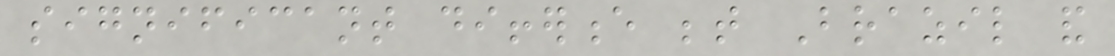significant difference between Brazil and
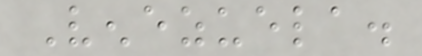Venezuela.
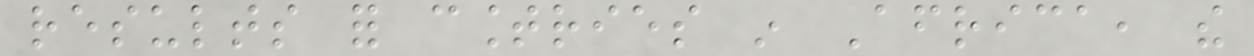results for countries in Africa, the
